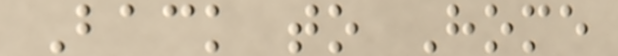Back to Home
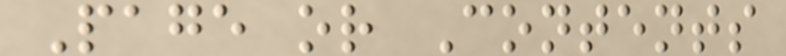Page or Contents
